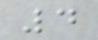4
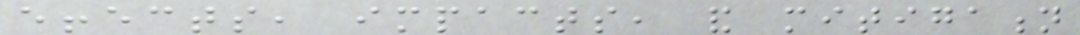effects, impacts, and mitigation
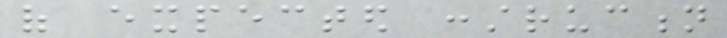of expected construction
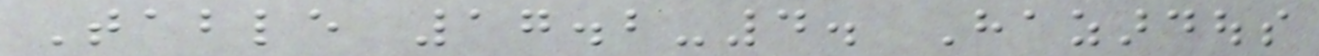Table 17.2-4. Hazardous
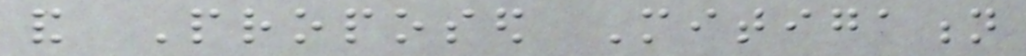and Proposed Mitigation
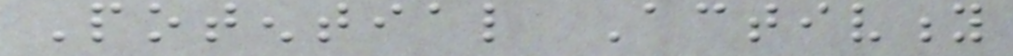Potential Activity
